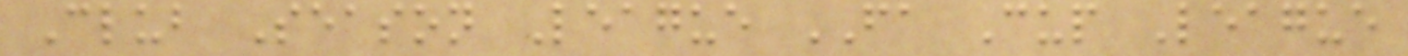Club Season League FA Cup League
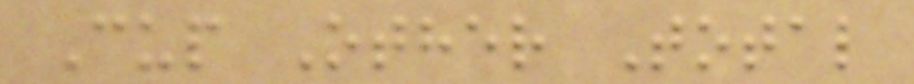Cup Other Total
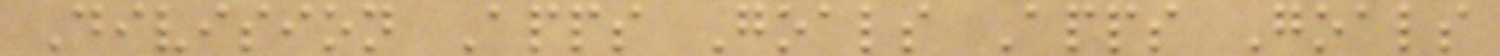Division Apps Goals Apps Goals
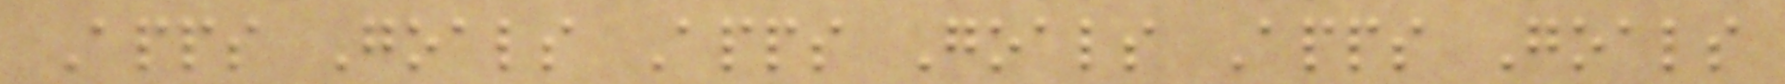Apps Goals Apps Goals Apps Goals
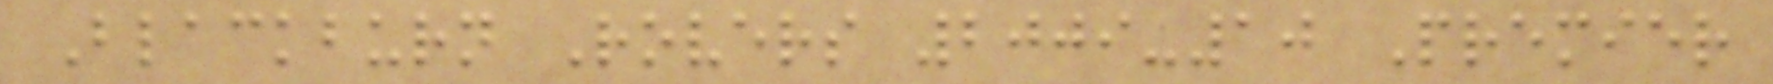Blackburn Rovers 2009-10 Premier
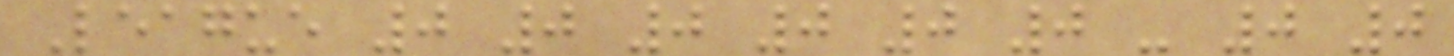League 0 0 0 0 0 0 - 0 0
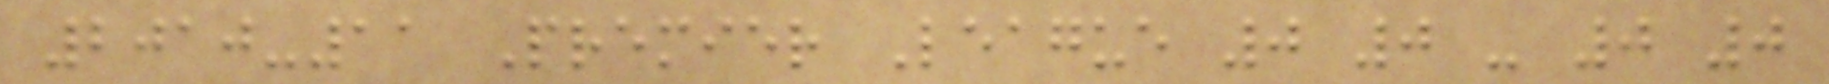2010-11 Premier League 0 0 - 0 0
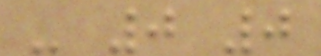- 0 0
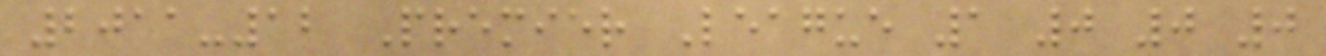2011-12 Premier League 1 0 0 0
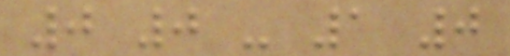0 0 - 1 0
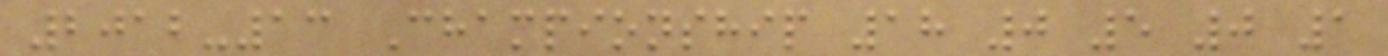2012-13 Championship 18 0 5 0 1
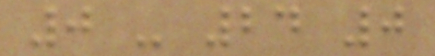0 - 24 0
